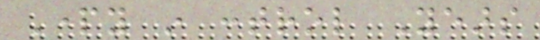Party in control Years
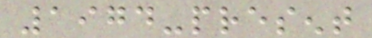1974-present
